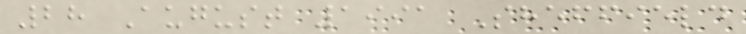28 August 1991 Sheffield
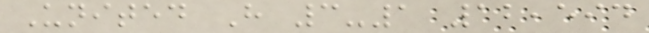United H 3-1 12,594
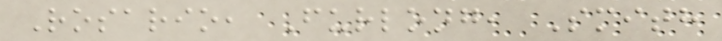Rosario, Furlong, Smith
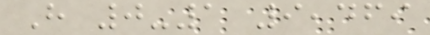H 0-1 9,469
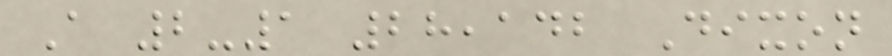A 2-1 28,142 Dixon
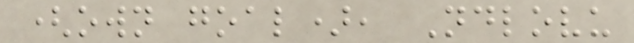(own goal), Ndlovu
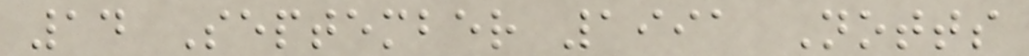14 September 1991 Notts
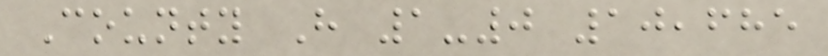County H 1-0 10,685
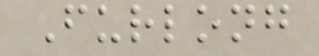Furlong
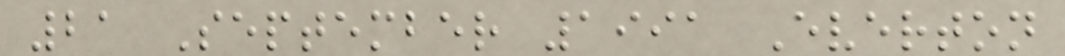21 September 1991 Everton
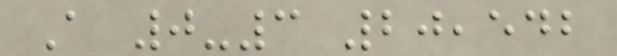A 0-3 20,542
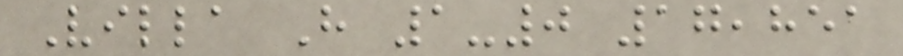Villa H 1-0 17,851
